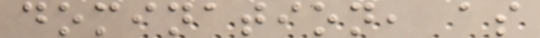domination, as
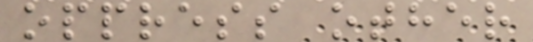oppress other
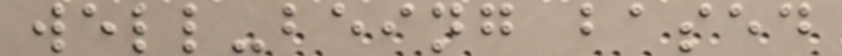well-being based
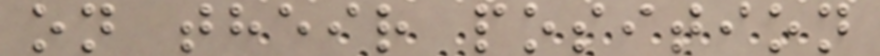on their position
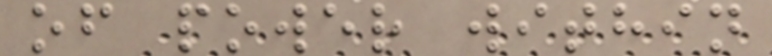of power within
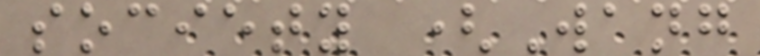society (Wang
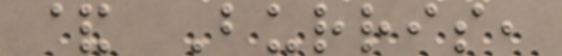& Burris,
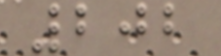202
